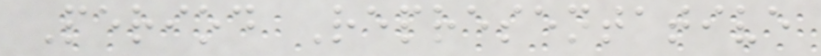Period Representative
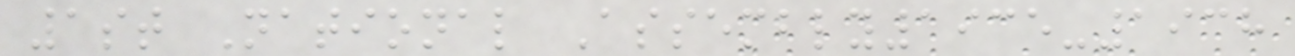1st National Assembly1935-1938
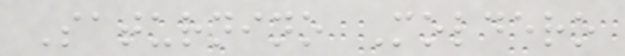Saturnino Moldero
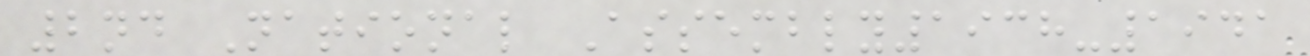2nd National Assembly1938-1941
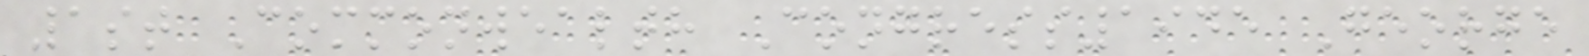1st Commonwealth Congress1945 George
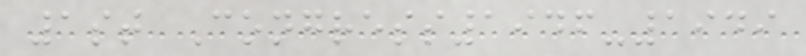1st Congress1946-1949
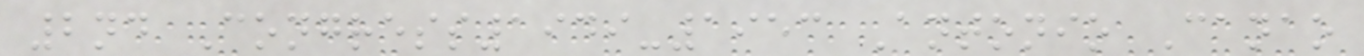2nd Congress1949-1953 Antonio Canao
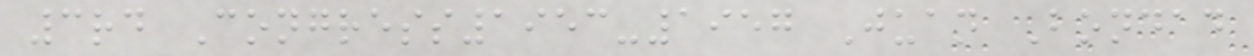3rd Congress1953-1957 Juan Bondad
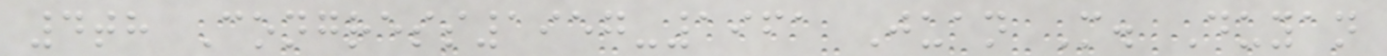4th Congress1957-1961 Juan M. Duyan
